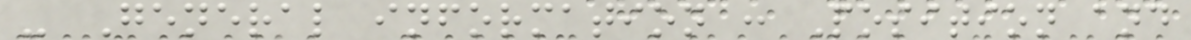- General information : Position and
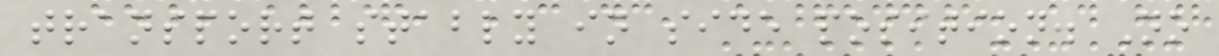transport stably in side position. No
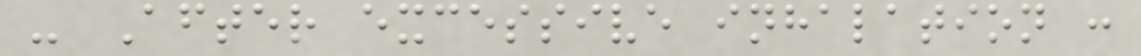- After excessive inhalation :
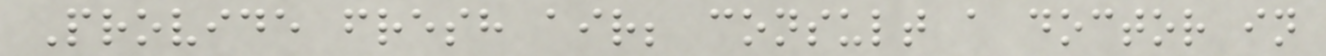Provide fresh air; consult a doctor in
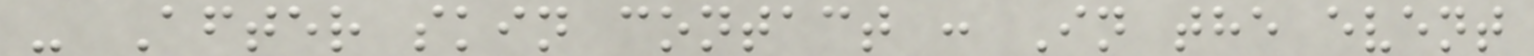- After skin contact : In the event
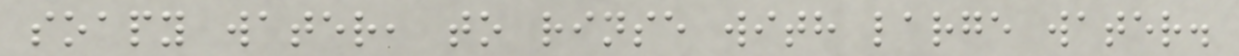soapy water, to rinse with large water.
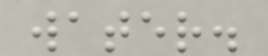water.
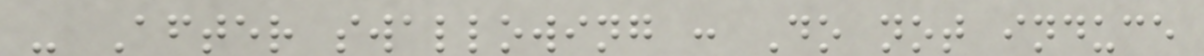- After swallowing : Do not induce
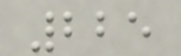225
